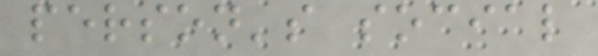person's social
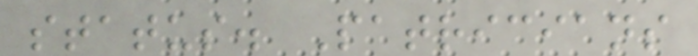status. Patricians
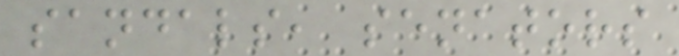sandals, senators
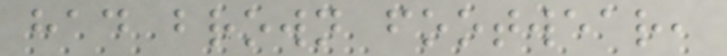had brown footwear,
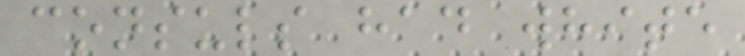consuls had white
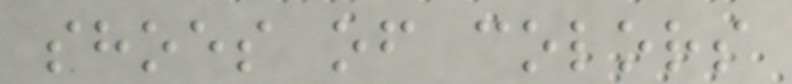shoes of colors
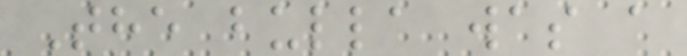The bulla was a
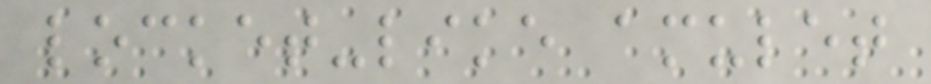locket-like amulet
